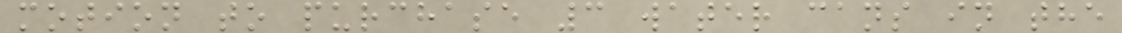motion to purchase 3 water cans in the
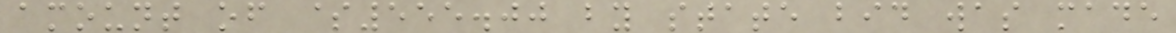amount of $555.00 by state bid was made
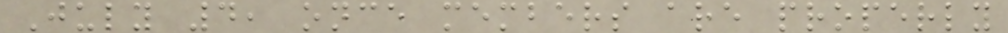July 4, once members are properly
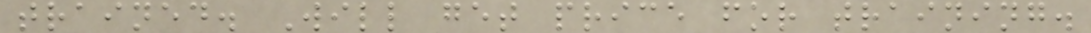trained. Will get price for training.
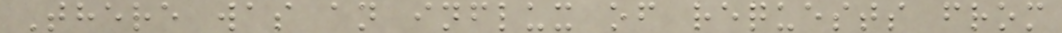There was an influx of requests from
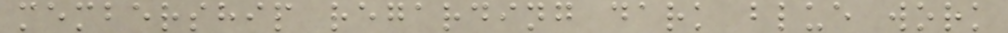membership regarding dark blue work
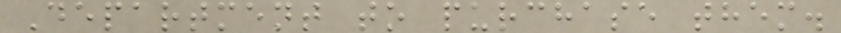Department to purchase them.
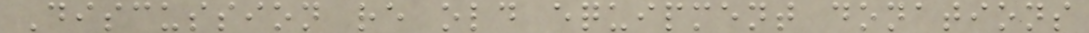Discussion re old equipment donations
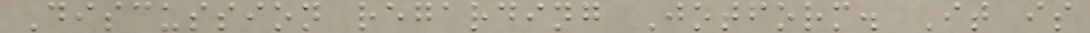Discussion regarding Jotform. It is
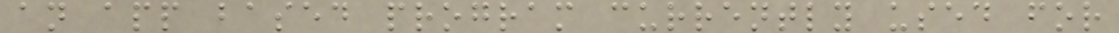an app based program currently used for
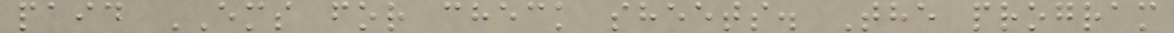paid EMS for check sheets. The program
